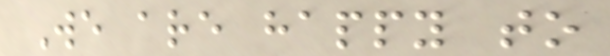We are happy to
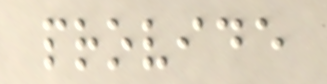provide
